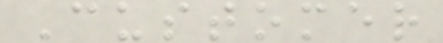Customer
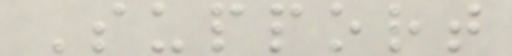Support
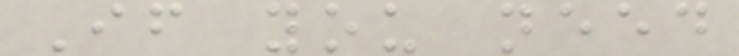If you need
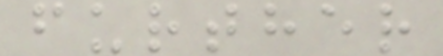further
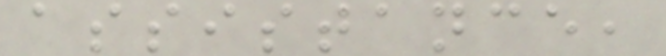assistance,
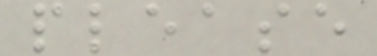please
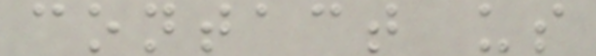contact us
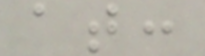at:
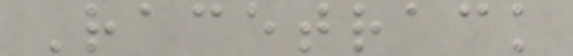Racetrack
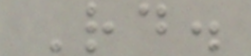Rd.
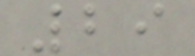29
